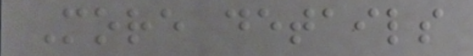More details
